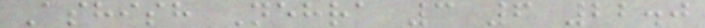Ashish Nehra 3 6 22.0
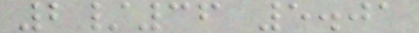2/36 5.01
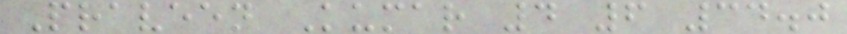Praveen Kumar 4 6 34.0
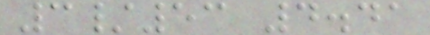3/53 4.41
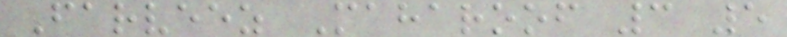Farveez Maharoof 3 5
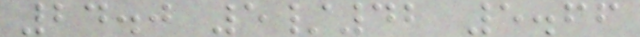24.0 5/42 5.66
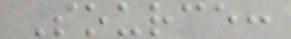Source:
